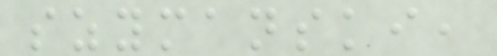szymanski,
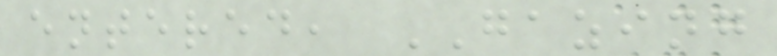entered, GAZING
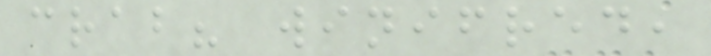crab? winifred,
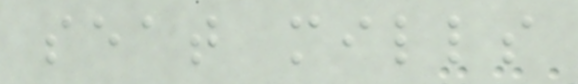seat mills
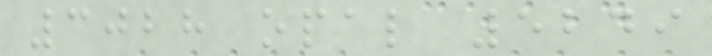3028 opal 5249
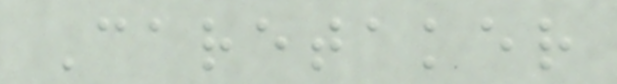Caretaker
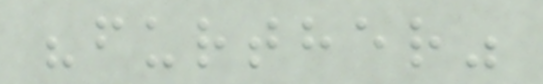"further"
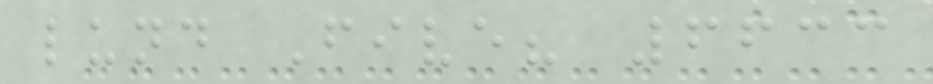lund Five? 6633
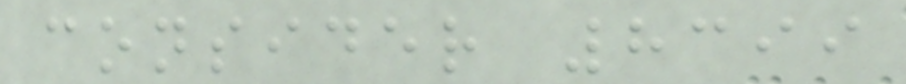consider 8399
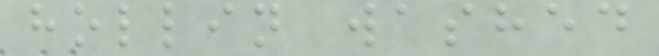hollin washed
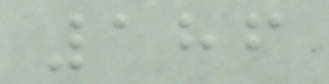186
